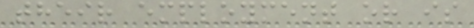their employment or is
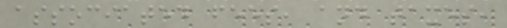associated fees, and taxes,
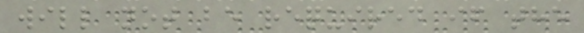will not be required if the
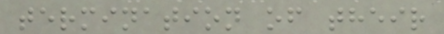termination of their
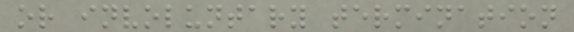or involuntary termination
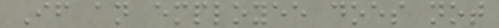If an employee does not
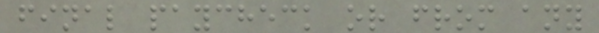final paycheck or from any
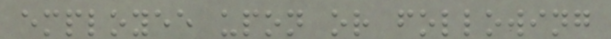employee upon or following
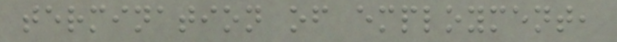termination of employment,
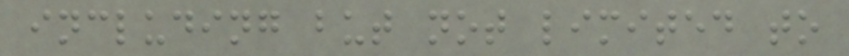including but not limited to
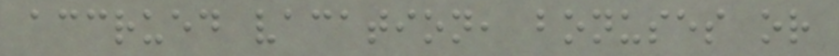accrued vacation, bonuses or
